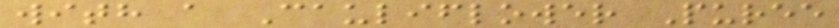with a Cauliflower Puree
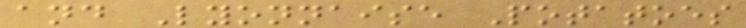and Lyonnaise Potatoes
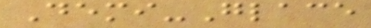Demi-Glace
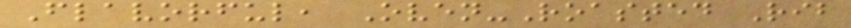Flavorful, Oven-Roasted Rib
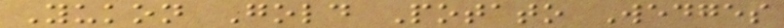Yukon Gold Potato Wedges
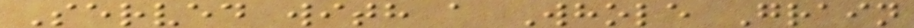Served with a Whole Grain
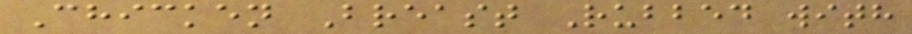Chicken Breast Rubbed with
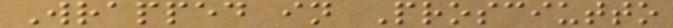Wrapped in Prosciutto
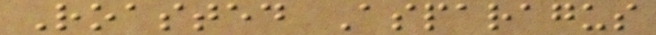Roasted Asparagus
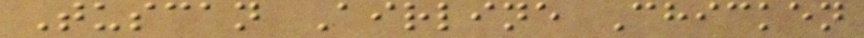Tuscan Airline Chicken
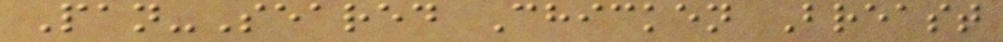Pan-Seared Chicken Breast
